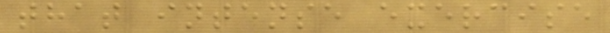that intense exercise
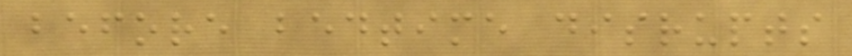before bedtime disrupts
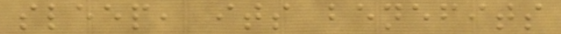sleep, its benefits
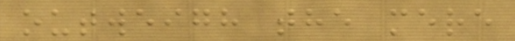outweigh the mere
